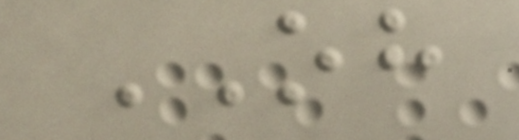OH
